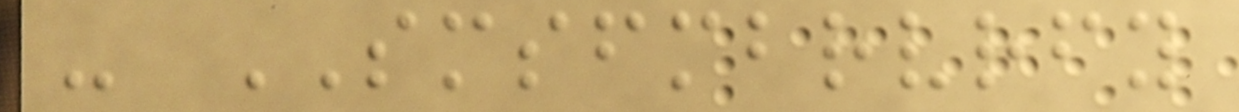- SMSFMBRVRFY
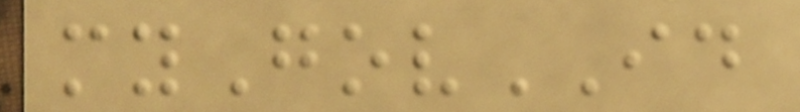myGovID
